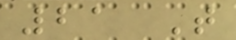21 T
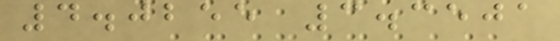4.0255 3.3501
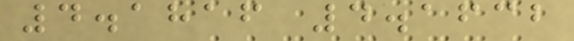4.1816 4.1632
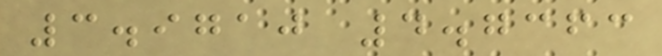3.9710 4.7363
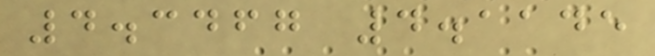4.3467 4.1145
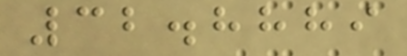32.8889
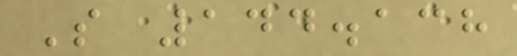S 144.138
